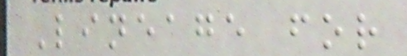Lineage for
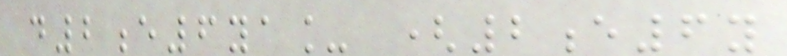d2e6ya_ (2e6y
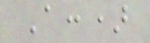A:)
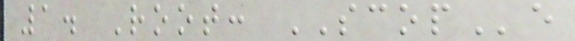1. Root: SCOPe
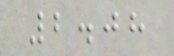2.08
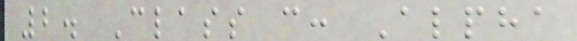2. Class c: Alpha
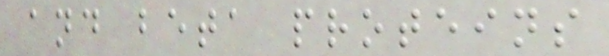and beta proteins
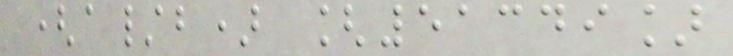(a/b) [51349]
